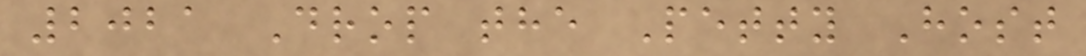2021 Drop the Petty Host
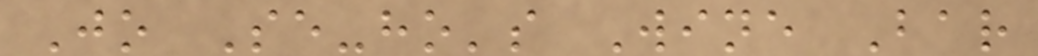Jo Se-ho's Wine Bar
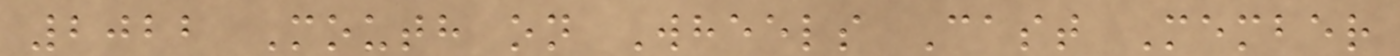2022 Mouth on Wheels Cast Member
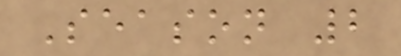Season 2
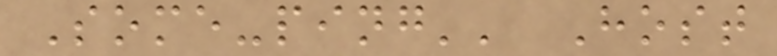Some-ping'' Host
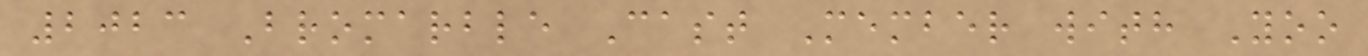2023 Bromarble Cast Member with Yoo
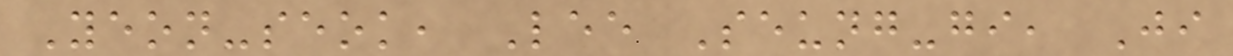Yeon-seok, Lee Seung-gi, Ji
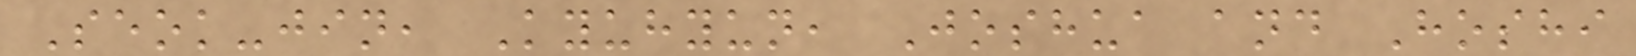Seok-jin, Kyuhyun, Joshua and Hoshi
